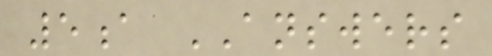5a ANSWERS
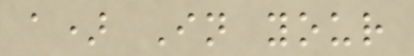a) In your
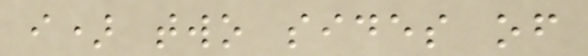i) two sides of
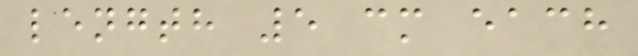length 5 cm each
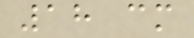18 cm
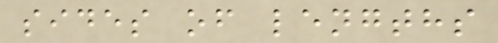sides of lengths
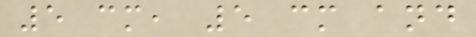5 cm, 5 cm and
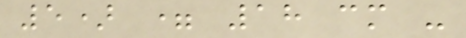5) = 18 cm -
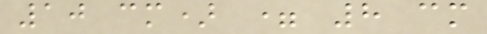10 cm) = 8 cm
